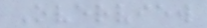Overview
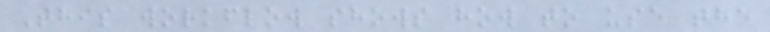This workflow shows how to use the
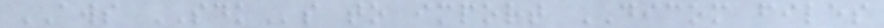AWS SDKs to import DICOM files
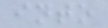into
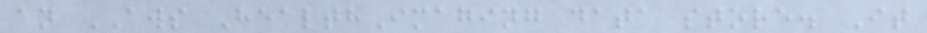an AWS HealthImaging data store. It
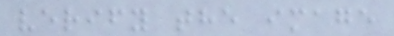verify the image
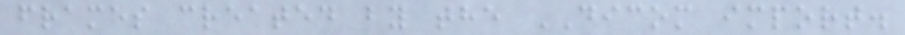frames created by the DICOM import.
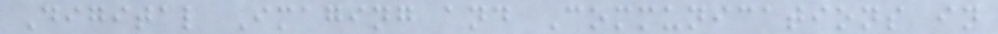Digital Imaging and Communications in
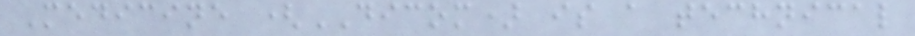Medicine (DICOM) is a technical
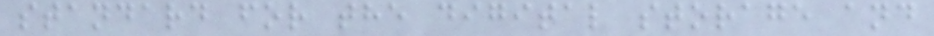standard for the digital storage and
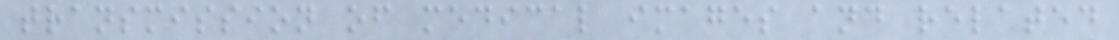transmission of medical images and related
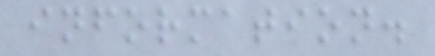information.
